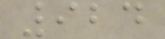924
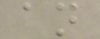an
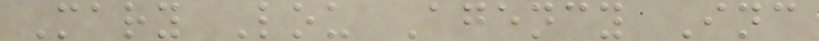Mary Lou Agency Inc
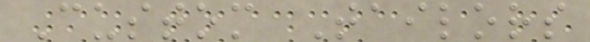Custom Tailors
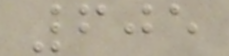605
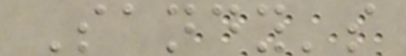Sandy's
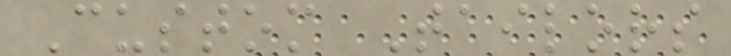Custom Tailors
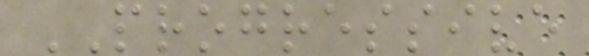PROGRESSIVE
